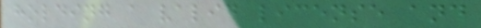holding a valid license and
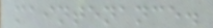maintenance.
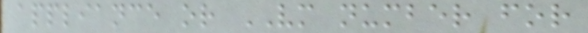appliance or VM number for
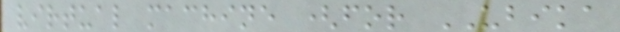virtual machine (for UBIKA
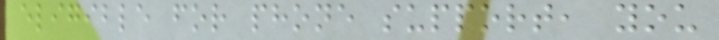eligible for phone support, you
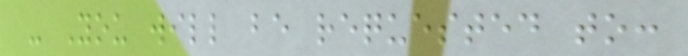- You will be requested to:
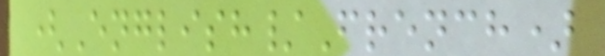(English/French)
